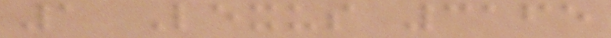1 Lexus 3165
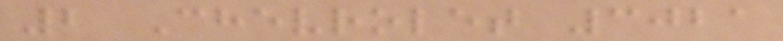2 Chevrolet 3021
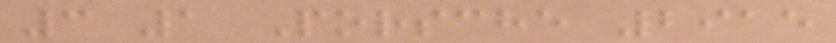3 1 Porsche 2915
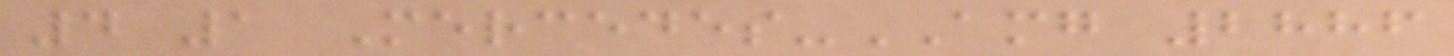4 1 Mercedes-AMG 2886
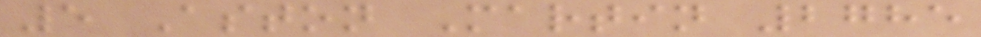5 Aston Martin 2785
